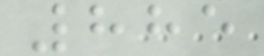885
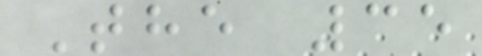The 35
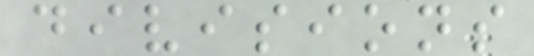divisions
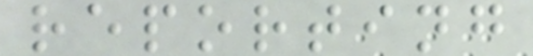reporting
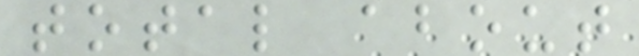total about
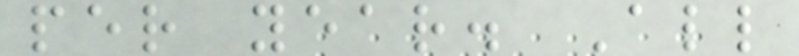per year. All
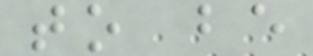to be
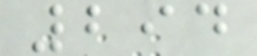294
